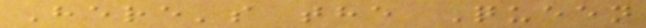Here's the Queen
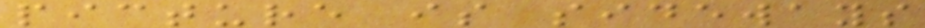picture is sideways
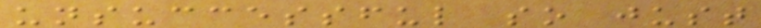unsuccessful so just
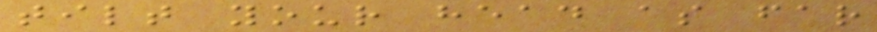tilt your head as far
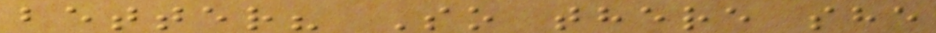better? So there she
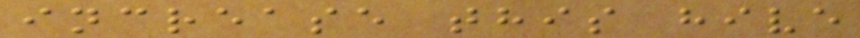increase this hive
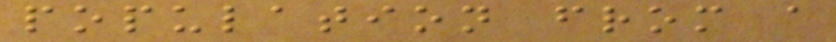population from a
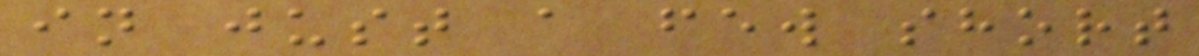in just a few short
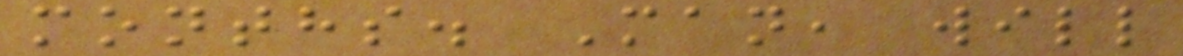months. Man, will
